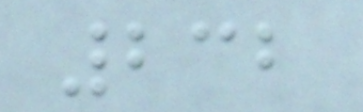232
